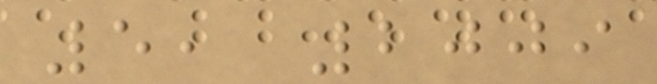5, 2009
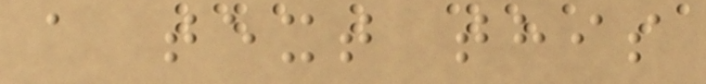a text this
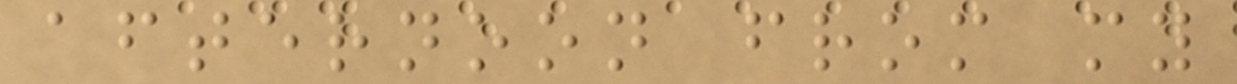afternoon from my
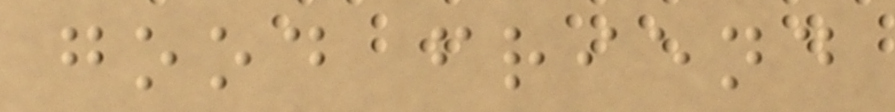good friend
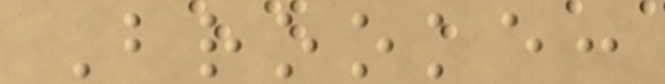Brooke:
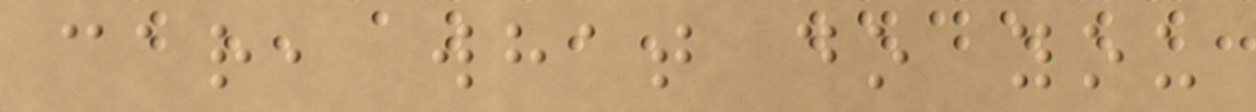car, what do you
